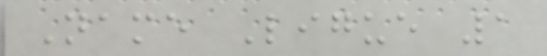Name Ligue 1
